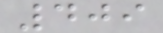409
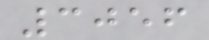3056
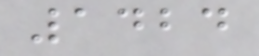1424
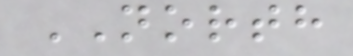NORTH
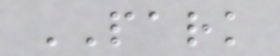PARK
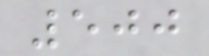500
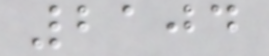2104
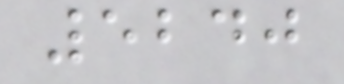5240
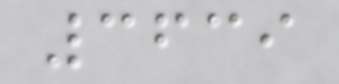3639
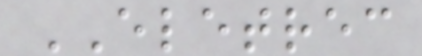ELETREC
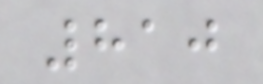810
